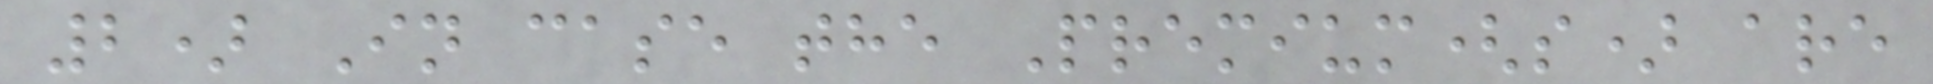2) In case the Premium(s) are
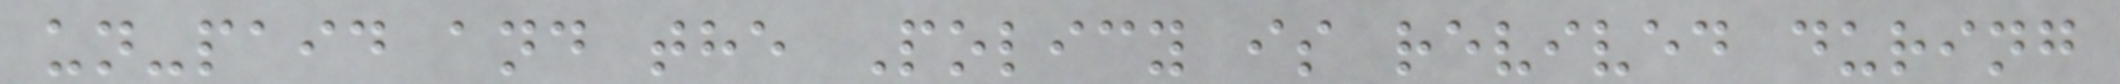un-paid and the Policy is revived during
